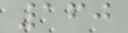160
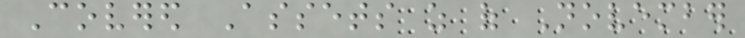Covered Assets as of November
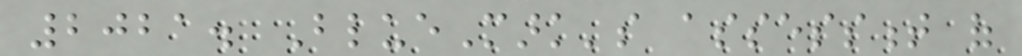2021. BlueMark's assessment of
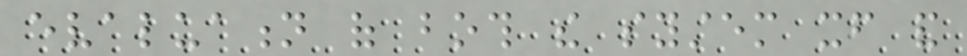evaluation of both the system itself and
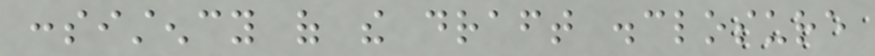consistency of the draft disclosure
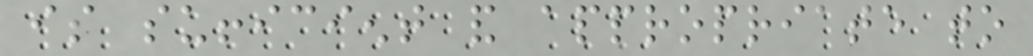is sufficient and appropriate to
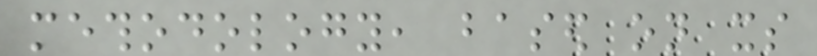methodology, based on its
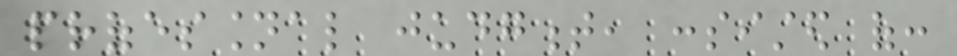professional judgment, consisted of:
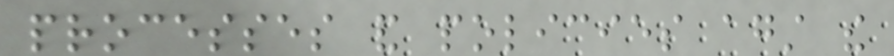processes and policies against the
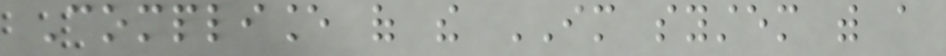Compliance of the IM system with a
